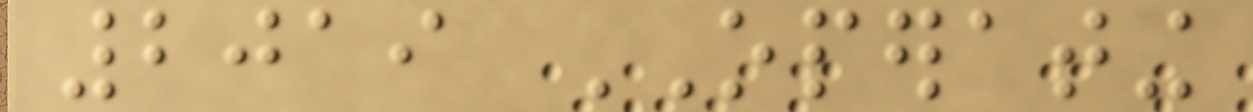2019 OPERATING
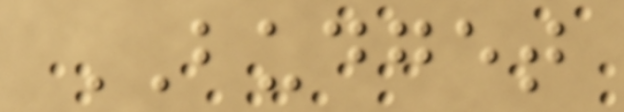BUDGET
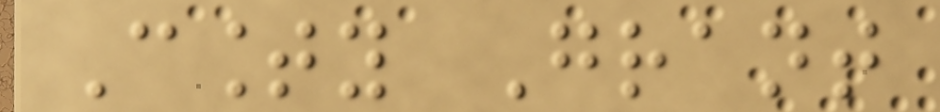County Grant
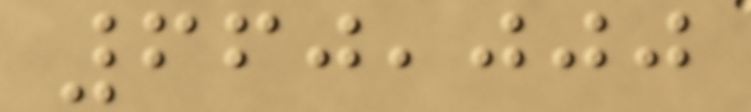660,000
